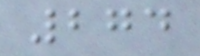274
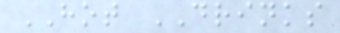HOT DRINKS
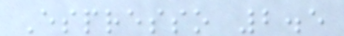Espresso 2.5
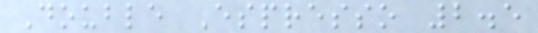Double Espresso 2.5
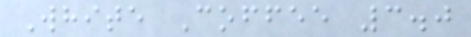White Coffee 3.0
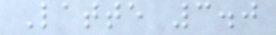Latte 3.0
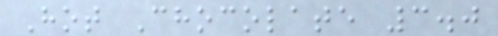Hot Chocolate 3.0
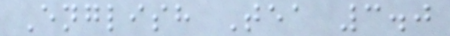English Tea 3.0
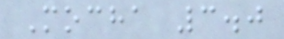Mocha 3.0
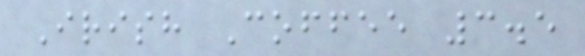Irish Coffee 3.5
